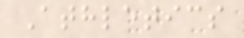Athletics
